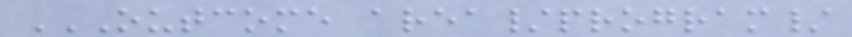OUTCOME AREA/PROGRAM/
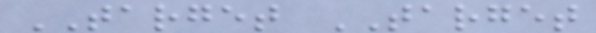TARGET TARGET
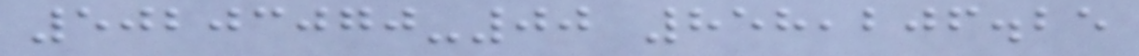50203070-00 858,206.25
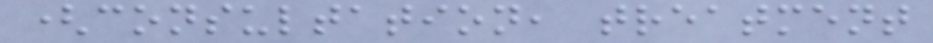(consultation, treatment
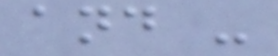and -
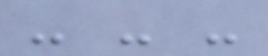- - -
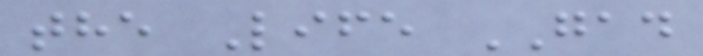the Life GAD
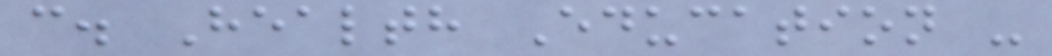c. Health Education -
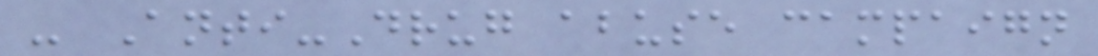- Anti-Drug abuse campaign
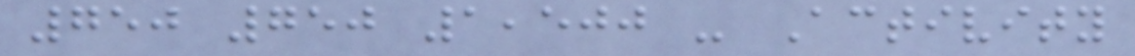750 750 1,500 - Activity
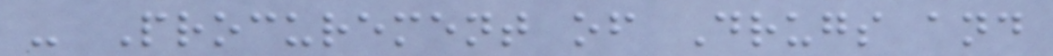- Procurement of Drugs and
